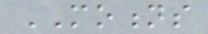MOTIONS
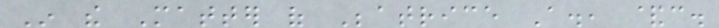In the Matter of Beatrice A., &c.
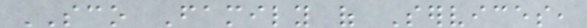SCO Family of Services,
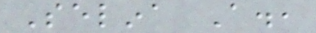Selina A.,
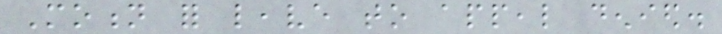Motion for leave to appeal denied.
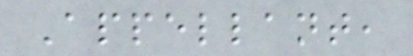Appellant,
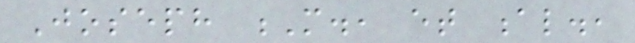Joseph M., et al.,
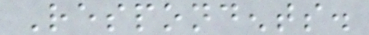Respondents.
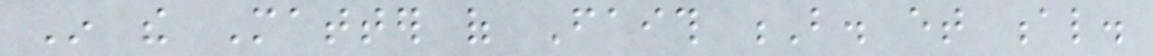In the Matter of Faith B. et al.
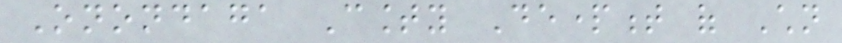Onondaga County Department of Children
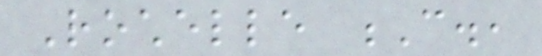Rochelle C.,
